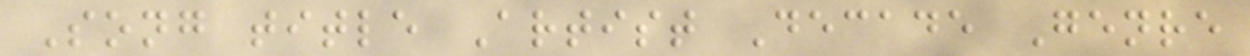Song title Artist Decade Genre
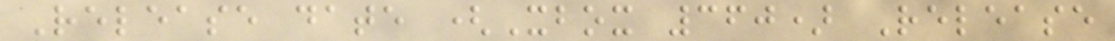Release date (Xbox 360) Release
